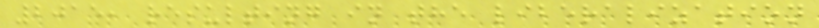2015, resulting in the liberalization
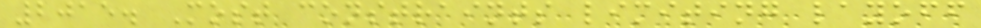2015. Most constraints limiting layoff
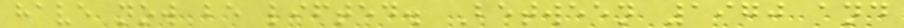have now be lifted. Between 1970 and
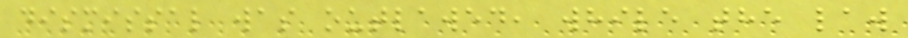dismissal was outlawed, while the law
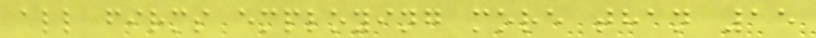all firms employing more than 15
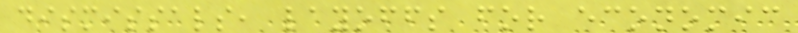dismissals, layoffs for economic
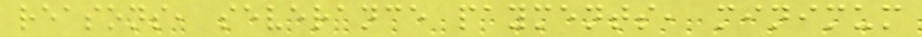reasons, severance payments, minimum
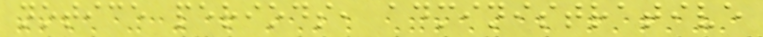notice periods, administrative
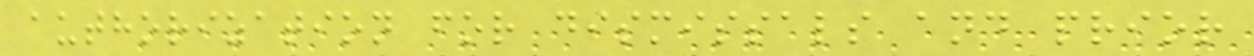authorization for dismissals and prior
